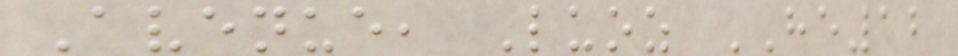Avenue, Luoz HE12
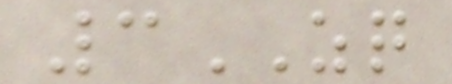3ZQ
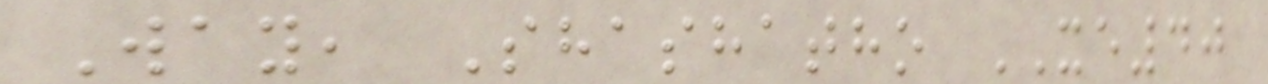Way, Shashatho XE40
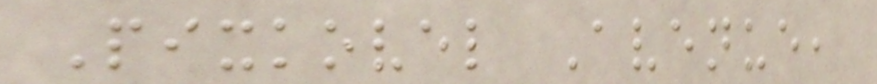Pixkovel Avenue,
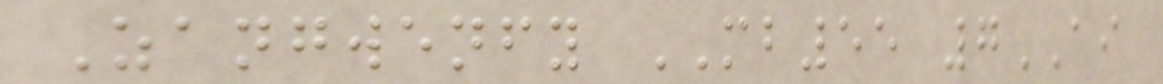Zangwenfy MB55 7AI
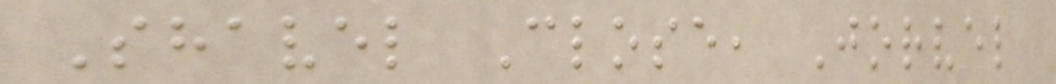Shavel Close, Jorvel
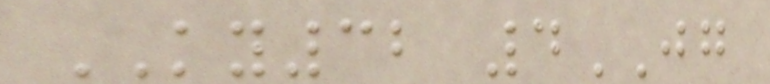KY32 4JG
